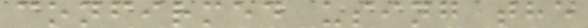confirmed using the
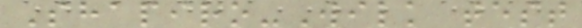Shapiro-Wilk test
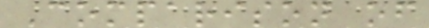Comparison of
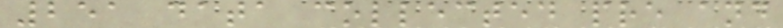251 data collected pre and
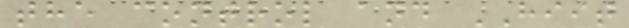the control and HIIT
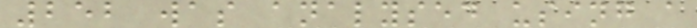252 was analysed using a
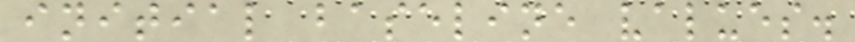initial baseline values.
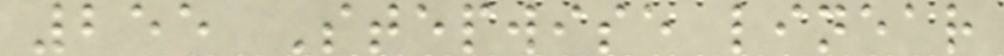255 Stepwise linear
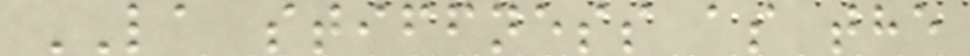LA stiffness as the
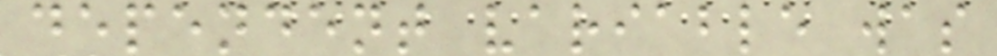dependent variable was
